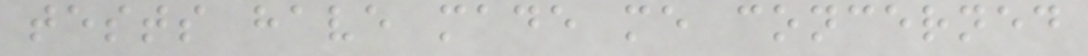tests have made me concerned
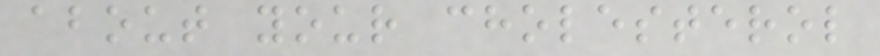about your cholesterol
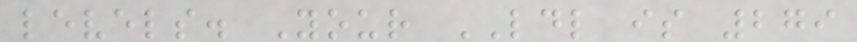levels. Your LDL is 279
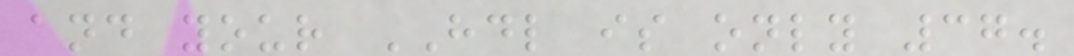and your HDL is only 37.
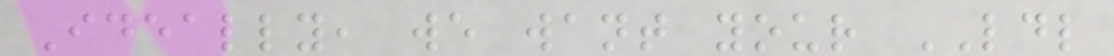Ideally, we want your LDL
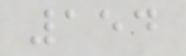154
